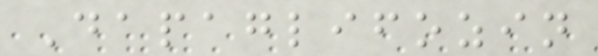Dapaglifozin
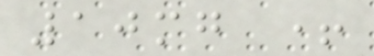10mg +
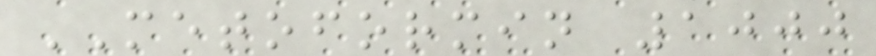METOFORMIN 1000
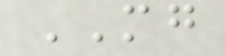MG
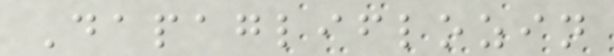Dapagliflozin
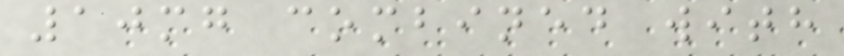10mg combined with
